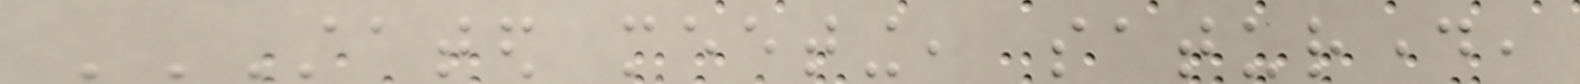STATED MEETING, SATURDAY,
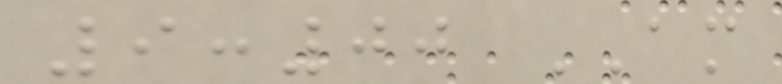9:00 AM
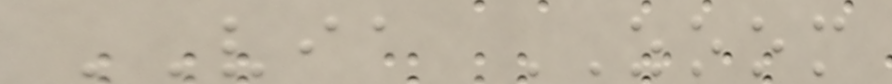VIA ZOOM
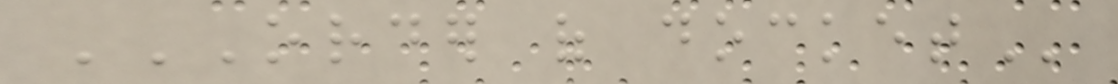ORDER OF DOCKET
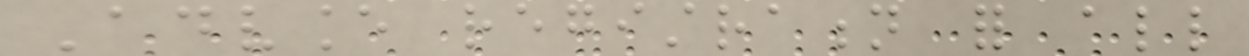Advance registration for all
